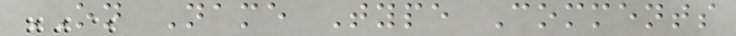ON Name Type Comments
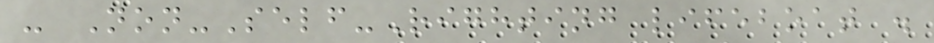- Non-Self-Righting lifeboat .
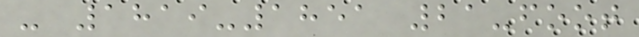- 1819-1851 21-foot
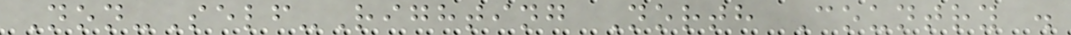Non-Self-Righting North Country .
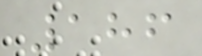186
